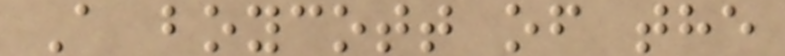A boycott of the
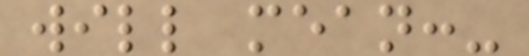will mean:-
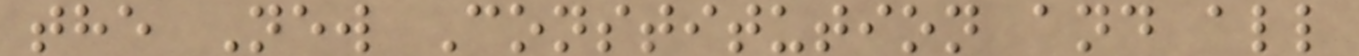the New Constitution and all
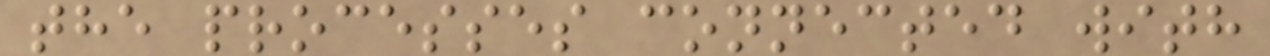the processes connected with
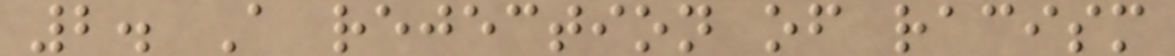2. A rejection of racism
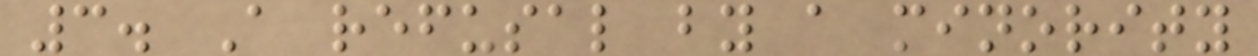3. A refusal by a minority
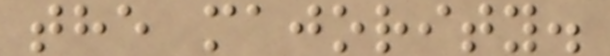the majority.
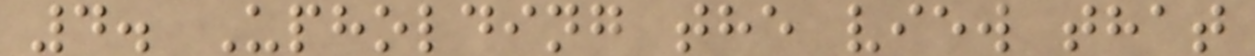4. Upholding the view that
